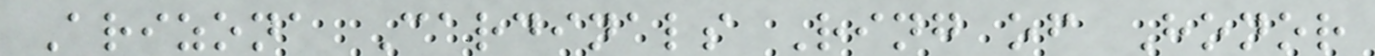Arizona Cardinals Ring of Honor
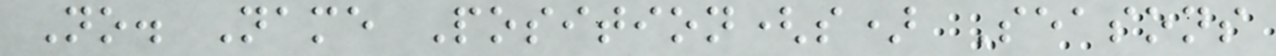No. Name Position(s) Seasons
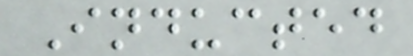Inducted
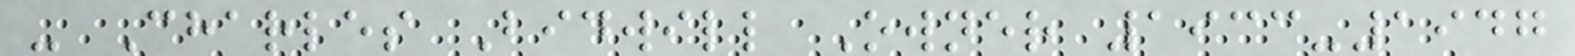- Charles Bidwill Owner 1933-1947
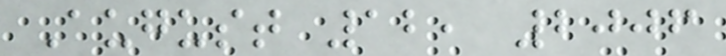August 12, 2006
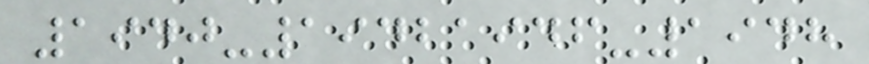1940-19421946-1948
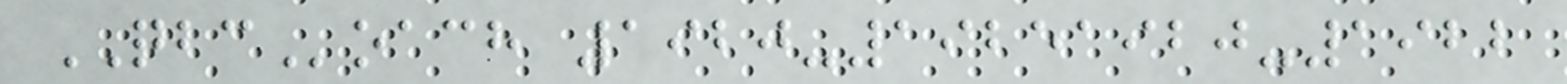QBCoach 1920-19251920-1922
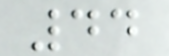44
